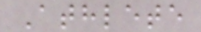Athlete
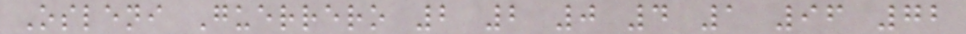Osleni Guerrero 2 2 0 4 1 96 72
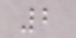2
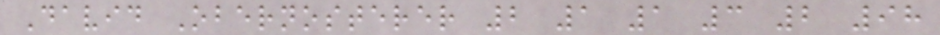David Obernosterer 2 1 1 3 2 98
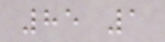85 1
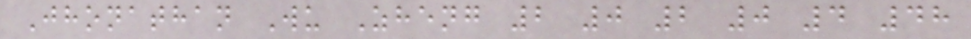Jhonathan Wu Zheng 2 0 2 0 4 48
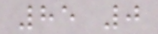85 0
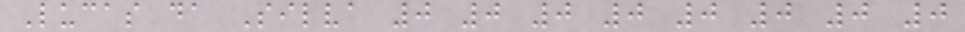Lucas da Silva 0 0 0 0 0 0 0 0
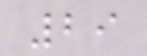29
